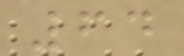64
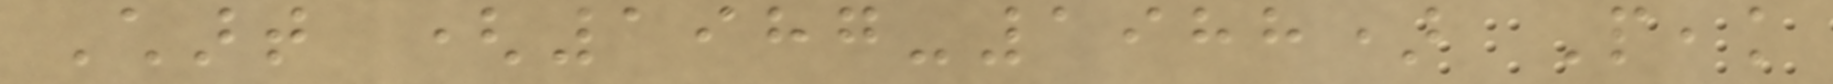Chart (1987-1988) Peak
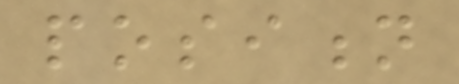position
